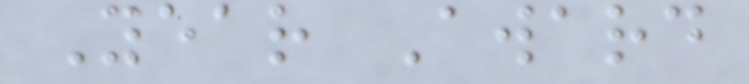Year Award
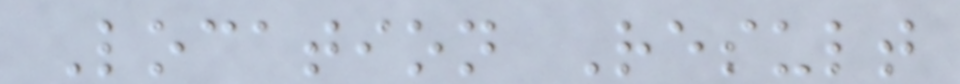Location Result
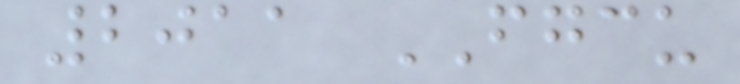2011 FGCU
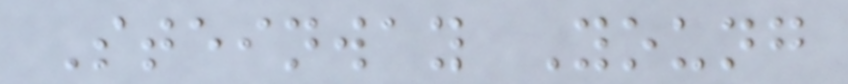Steinway Young
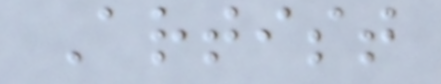Artist
